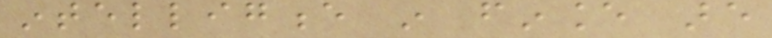intelligence in finance are
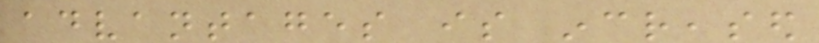advantages is increased
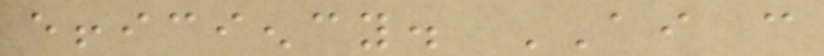efficiency. AI can
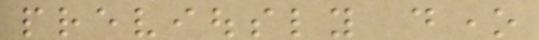previously done
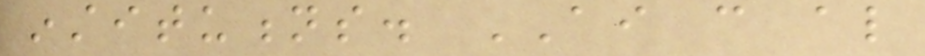institutions. AI can also
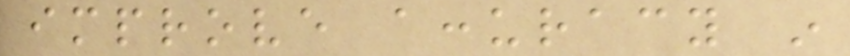improve accuracy in
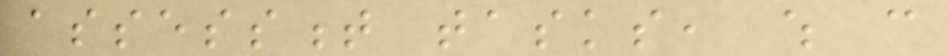assessment tasks, which can
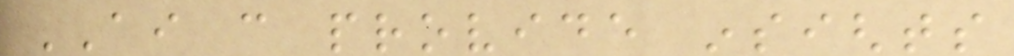AI can provide insights
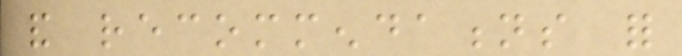and recommendations for
